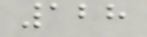128
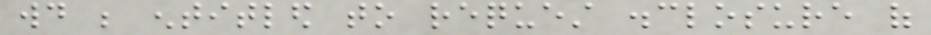would be entitled to request disclosure of
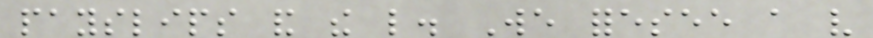payslips and the like. We foresee a very
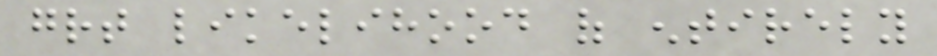great likelihood of entirely
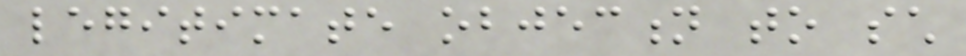legitimate objection to such
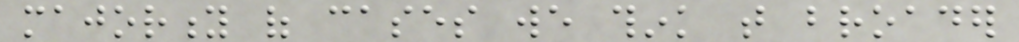majority of cases we think that broader
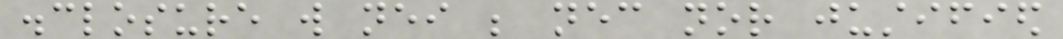disclosure will neither be necessary nor justified
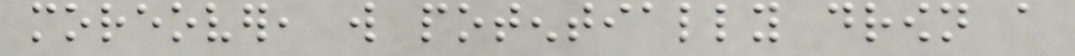moreover, will potentially drown a
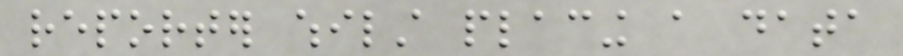reporter whilst placing a data
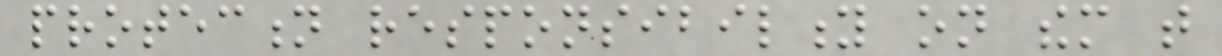protection responsibility on them that
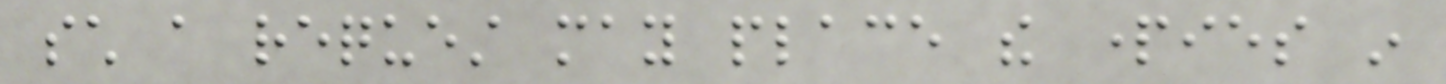such a request may place the parties in
